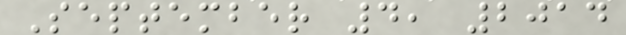September 4, 2014
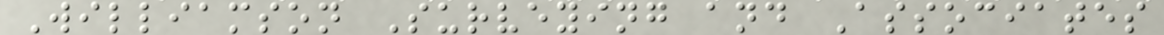Williamson Surveying and Associates
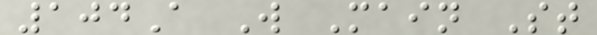104A W Main St
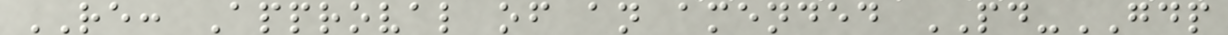RE: Approval of an amended PD-GDP
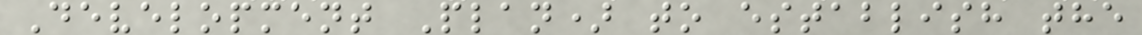Development Plan) to establish the
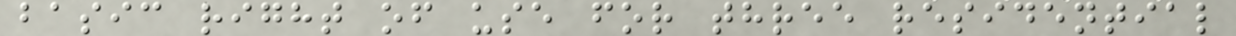basic right of use for three residential
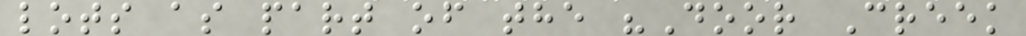lots as part of the "Door Creek
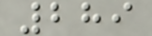289
